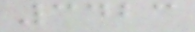3423
